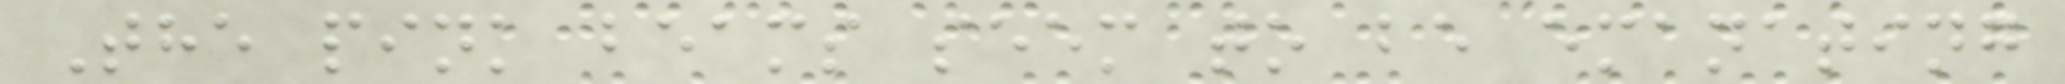The pink beams seem to be emanating
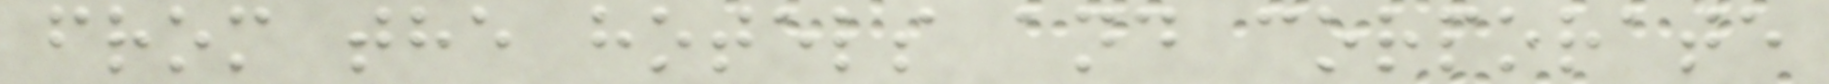from the hotels and corporate
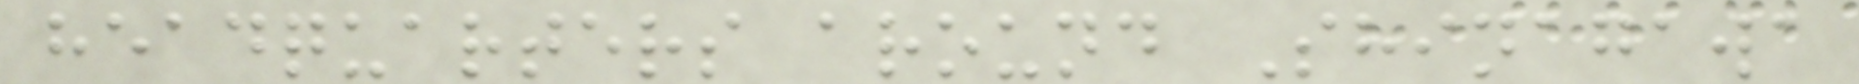headquarters around Shinagawa
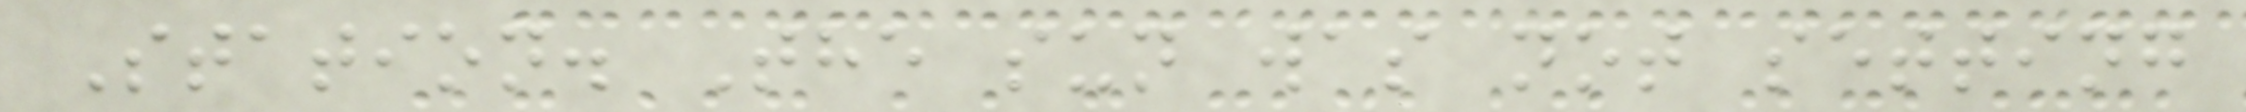Station. The sun was not setting
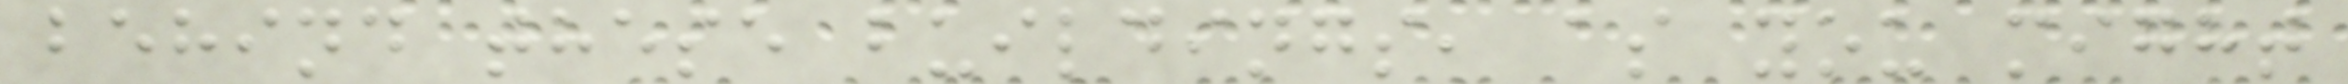behind these buildings, as you might
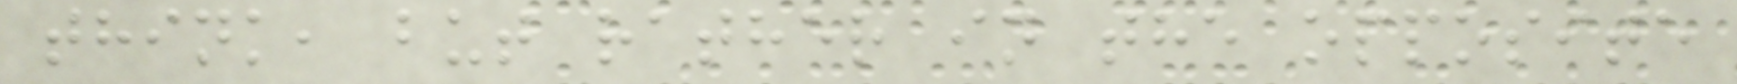think, but rather in the opposite
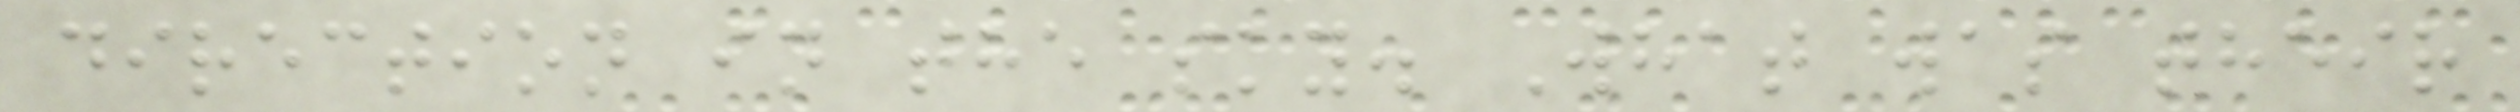direction in the sky. What was their
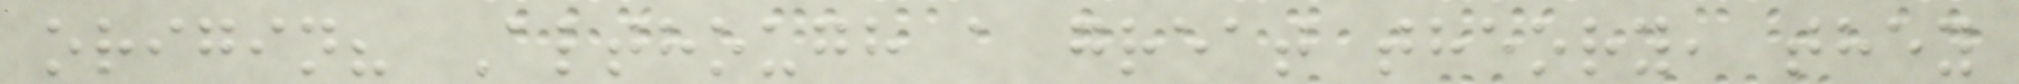origin? Although a great theory, they
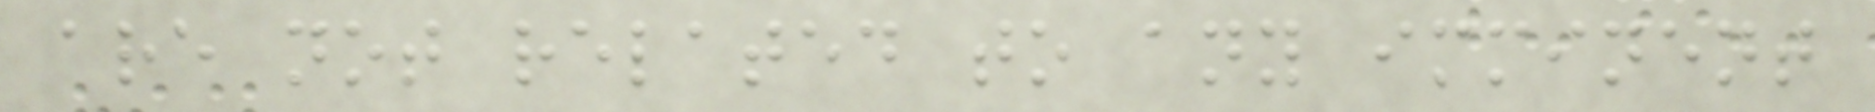are not related to any imminent
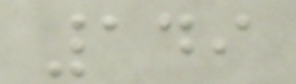149
